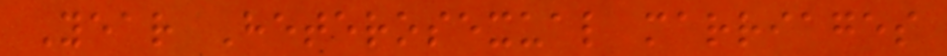Year Heterosexual marriages
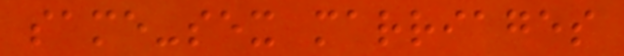same-sex marriages
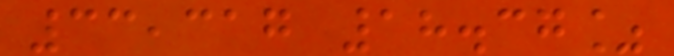33,317 18.37%
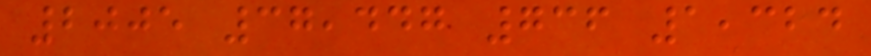2005 37,447 736 1,324
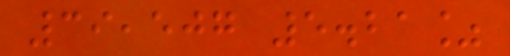39,507 5.21%
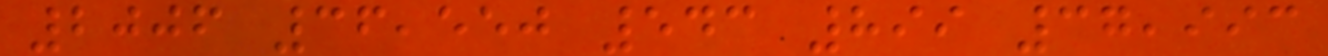2006 36,550 543 899 37,993
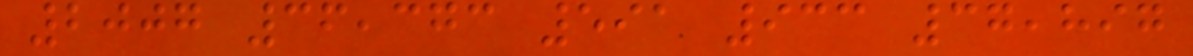2007 36,373 591 933 37,897
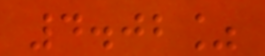4.02%
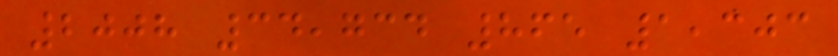2008 34,734 865 1,303
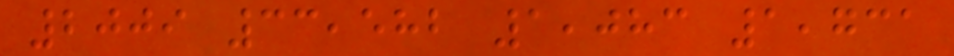2009 33,582 1,083 1,731
